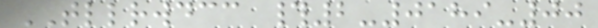TLLRWDCC #2-0189-00
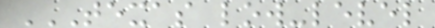TEXAS LOW-LEVEL
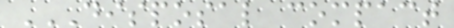DISPOSAL COMPACT
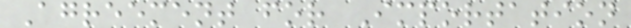Agreement for Importation
